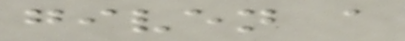given a
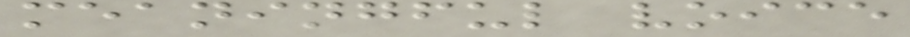meaningful voice
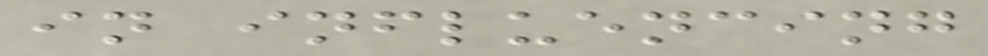in influencing
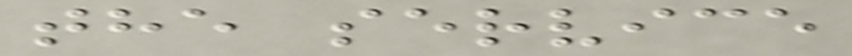the service
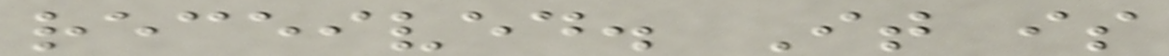received. It is
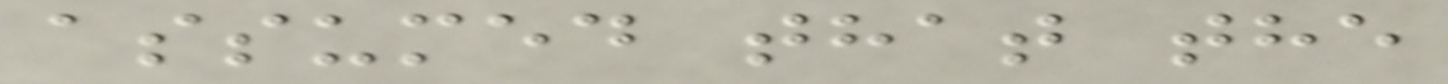assumed that the
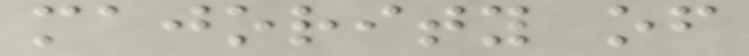majority of
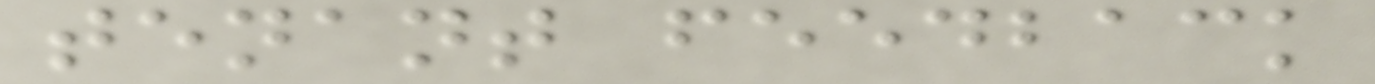tenant feedback
